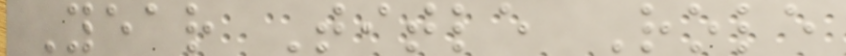Year Title Role
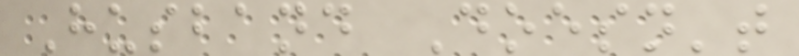Husband Doesn't
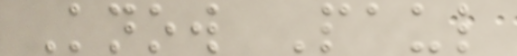Know Paul
